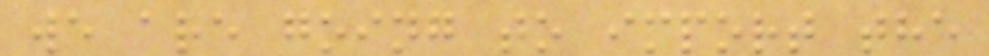we are going to import the
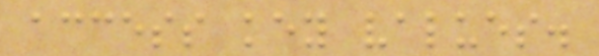access key values.
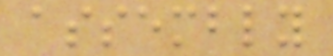assembly
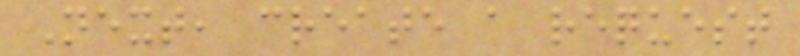Next, create a request
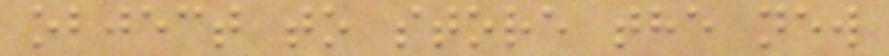object to store the new
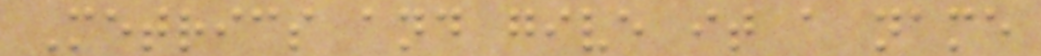Metrics and give it a name
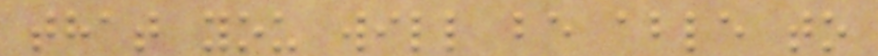that you will be able to
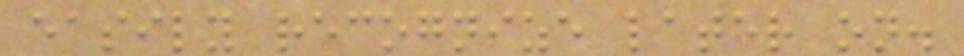easily recognize later on.
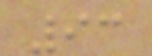93
